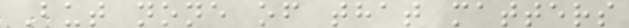But none of that matters
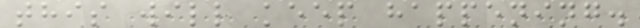this will keep happening.
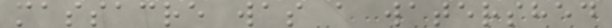massacre was a watershed
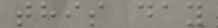this day
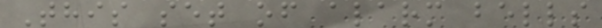This set of alarm bells
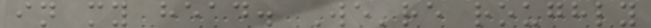in my head. We're roughly
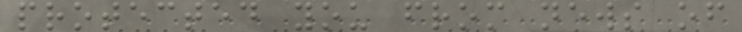protected you from news of
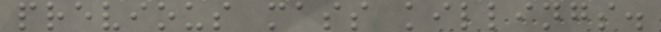previous mass killings.
